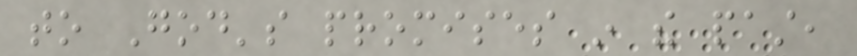to God's promises in the past,
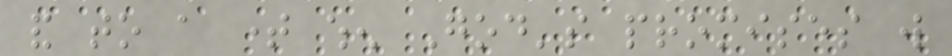and to a time when God's promises will
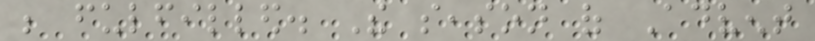be fulfilled. The season of Advent
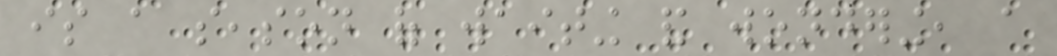is a season of waiting and wondering, a
